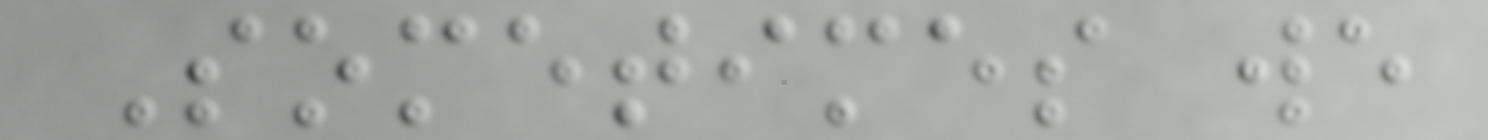Sometimes we
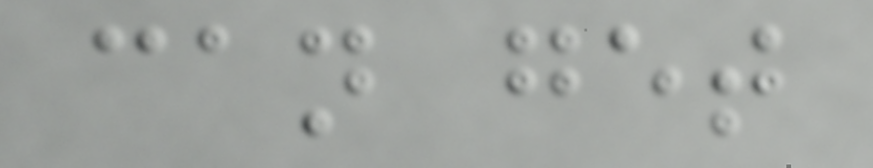can get
